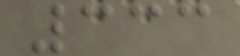333
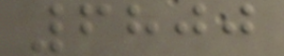6800
